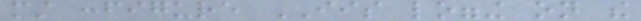must configure IIS logging on the
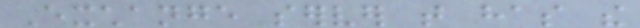Exchange server that has the
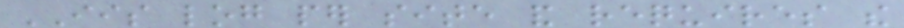IIS log per site and requires the
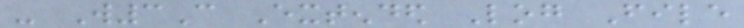- W3C Extended Log File
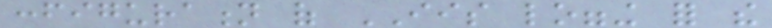configuration of IIS logging for the
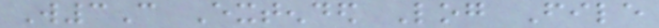W3C Extended Log File
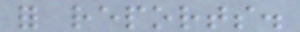for reports.
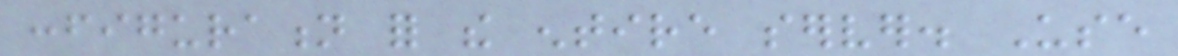configuration for the entire server. Use
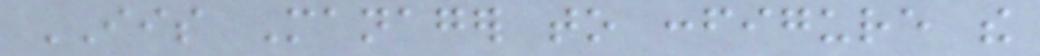IIS Manager to configure the
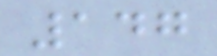147
